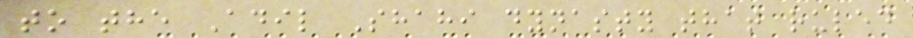to the Adil Shahi dynasty that ruled
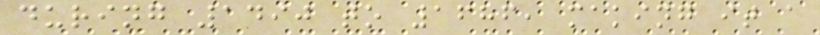during 1490 to 1686, making it a
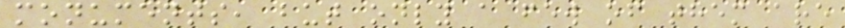monuments, but only a few of them are
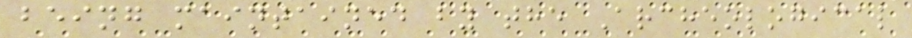being maintained by the Archeological
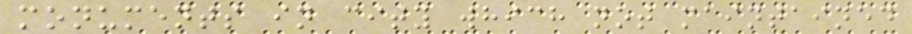monuments in city which not maintained
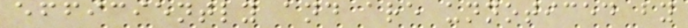efficiently and are unnoticed by
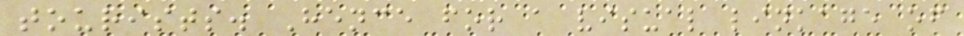tourists. Hence for a visual linkage of
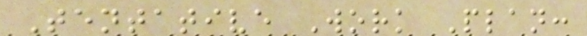Tentative Work Plan:
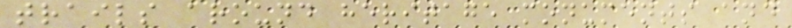trails around heritage monuments and
